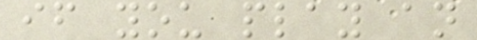if you play an
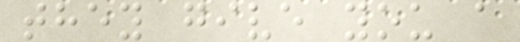they give you a
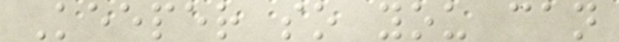Keeper so you can
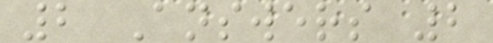2 Answers 2
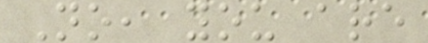No, you are
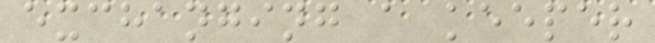exchanging a keeper
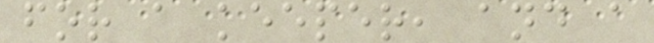for a keeper, and a
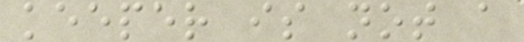keeper is not a
